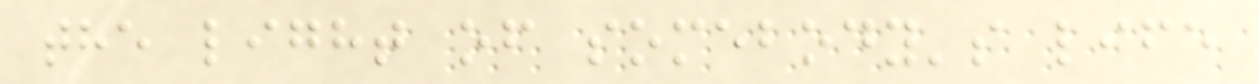the light of somebody's life
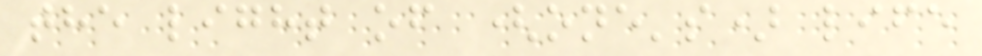the light of (one's) life
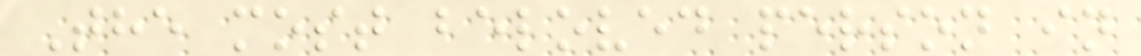The most beloved person in
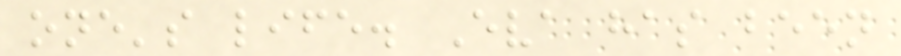one's life. Eva has been
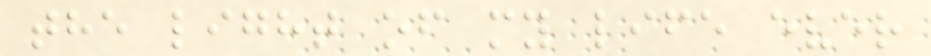the light of my life ever
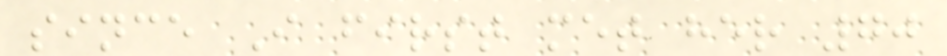since I first met her 70
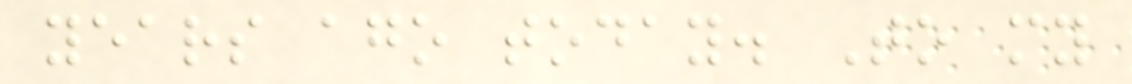years ago today. To my
